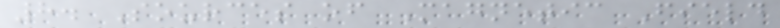8. Sources of Magnetic Field
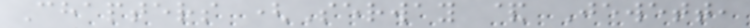Chapters (Serway & Jewett,
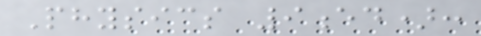Physics 9ed):
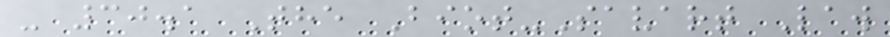- 30.1 The Biot-Savart Law
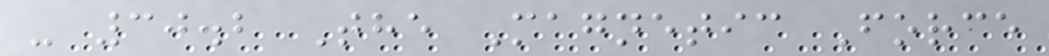- 30.2 The Magnetic Force
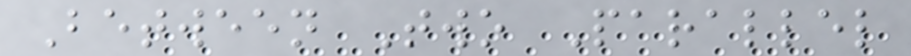Between Two Parallel
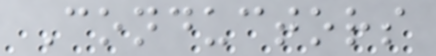Conductors
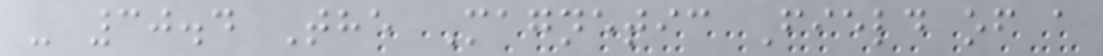- 30.4 The Magnetic Field of a
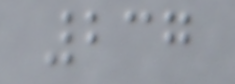237
